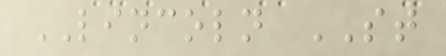LINCOLN ST
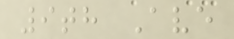9th Ave
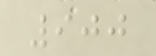900
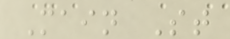Main St
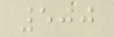500
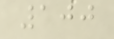100
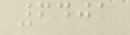6401
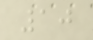10
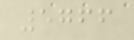5766
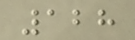128
